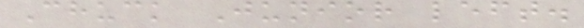Chuck Junior left.
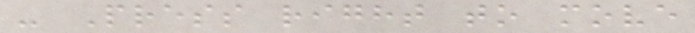- Press right to move
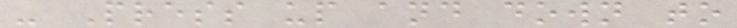- Press up and down to
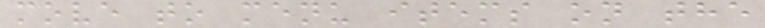move to menu items on the
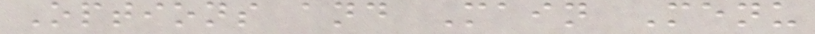Options and Main Menu
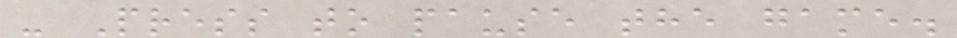- Press to pause the game.
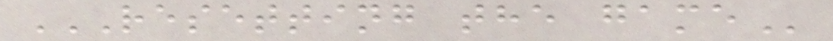RESETTING THE GAME
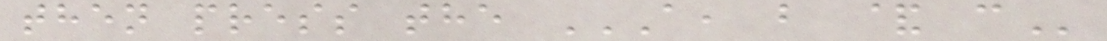then press the A, B & C
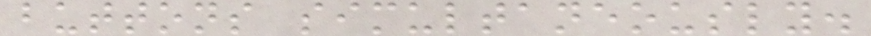buttons simultaneously.
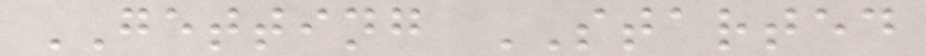GETTING STARTED
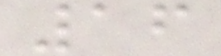16
